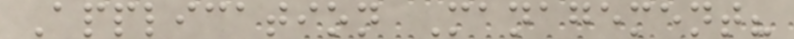Application Management?
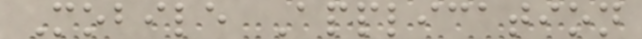Mobile Application
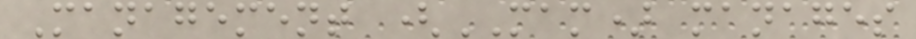Management (MAM) manages
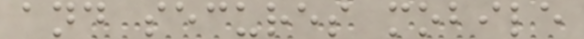and secures mobile
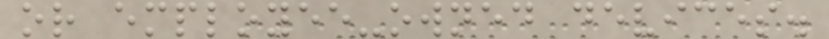or employee-owned devices.
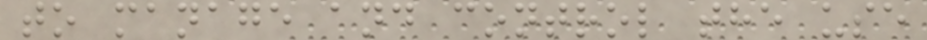to manage and control the use
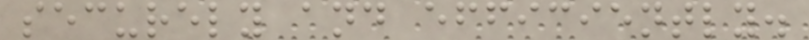securely and efficiently.
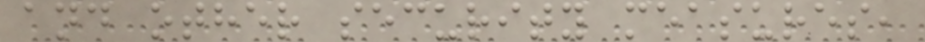and other security measures,
